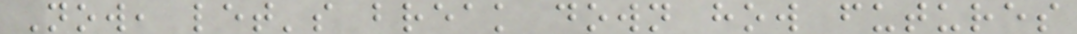Now, let's break down how futures
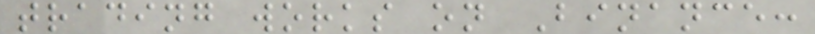trading works on Binance:
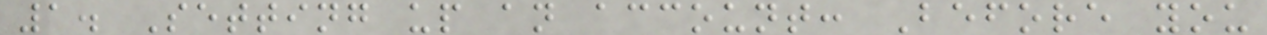1. Setting up an account: Before you
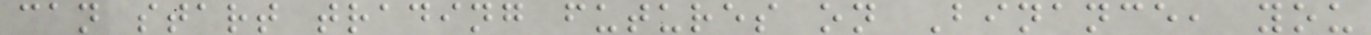can start trading futures on Binance, you
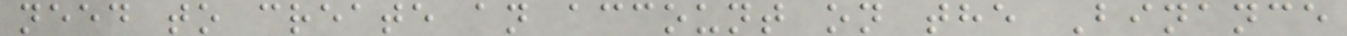need to create an account on the Binance
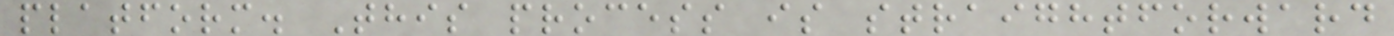platform. This process is straightforward
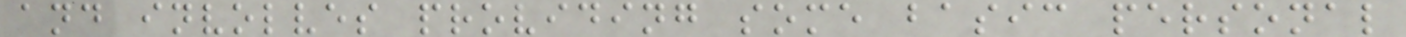and involves providing some basic personal
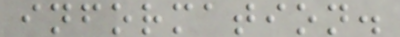information.
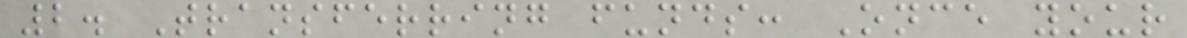2. Transferring funds: Once your
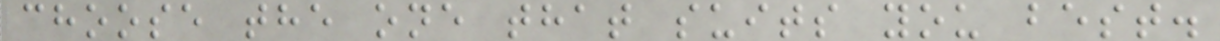choose the one that suits you best.
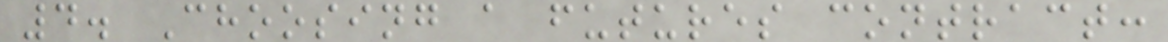4. Choosing a futures contract:
